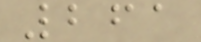261
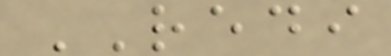REDI
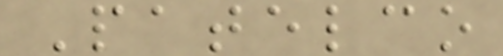Patelco
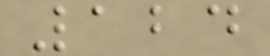124
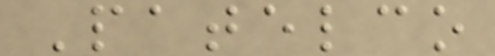Patelco
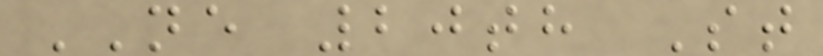NE 20th St
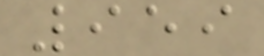959
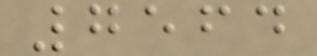7564
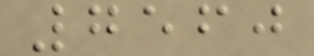7560
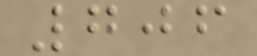706
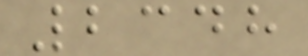2348
